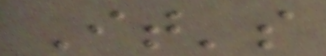It's
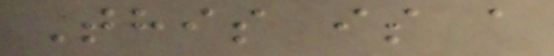This is a
